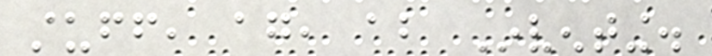stuff, again, about Inventing.
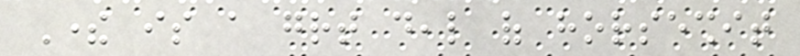There is a great deal of horseshit
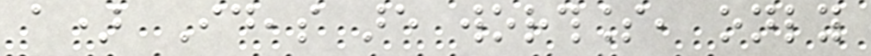a) Ideas are worthless, only
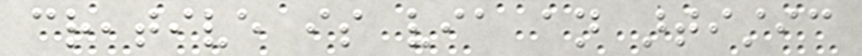creative is via an artistic
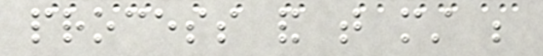process and that must be
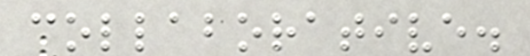collaborative.
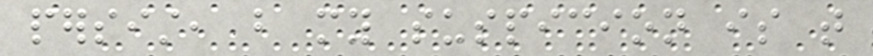persist, but my suspicion is that
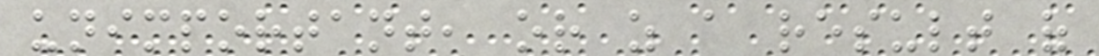unimportant, or as a result of
